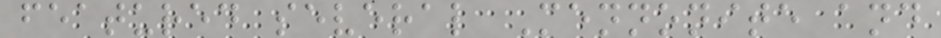featured several Mennonite and
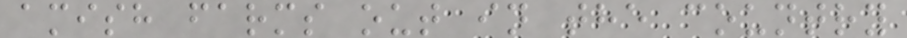amish farms out in the country
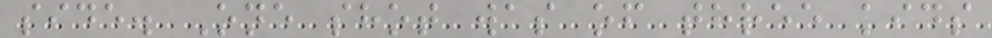side. One shot was of three kids
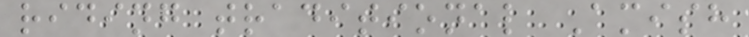riding traditional Amish
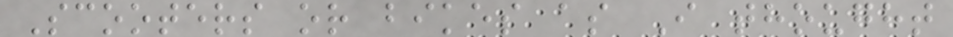Scooters or bikes as I thought
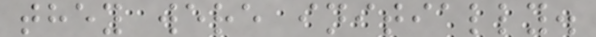they were initially.
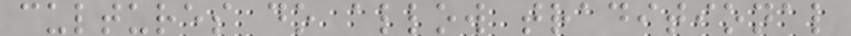cultures do allow traditional
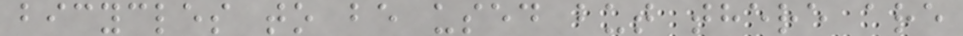bicycles to be used but there are
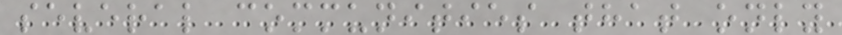several communities that only
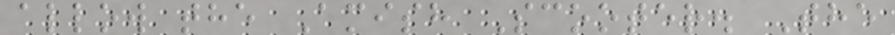allow the Amish Scooter. The
